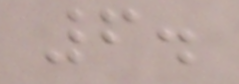6.
